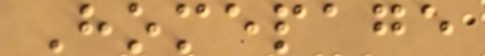Homepage
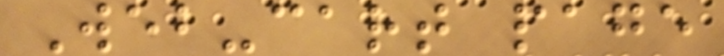Web-cart page
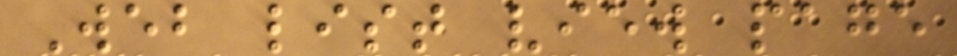Web list view page
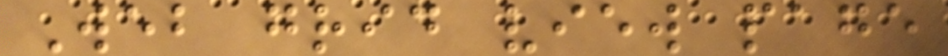Web grid view page
